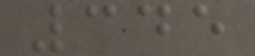345
